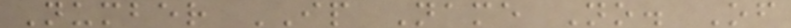Number IP Name No. Of
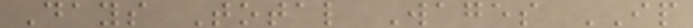Days Total Wages IP
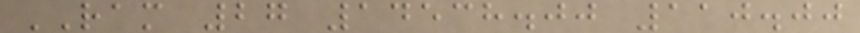RAM 27 14538.00 110.00
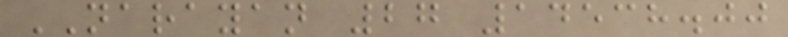NARAYAN 27 14538.00
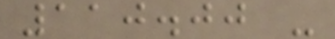110.00 -
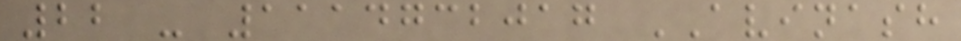22 - 1114732017 AVINASH
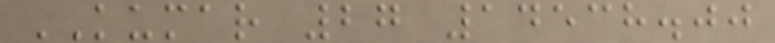KUMAR 27 14538.00
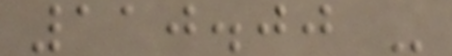110.00 -
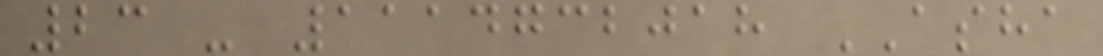23 - 1114732018 ASHA
